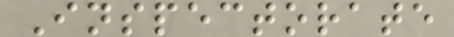Inspectorate
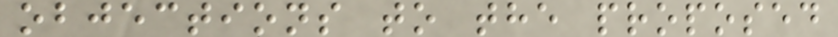objections to the proposed
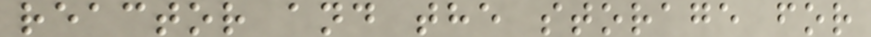reactor and the storage for
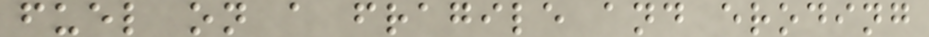fuel on a fragile and eroding
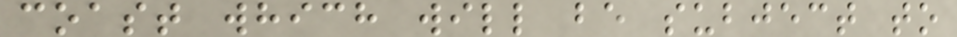coast which will be subject to
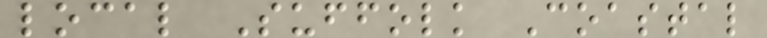local Suffolk Coastal
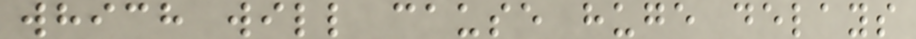which will cause huge delays
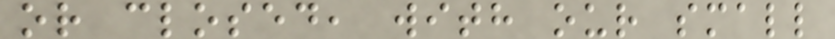or closed, with our small
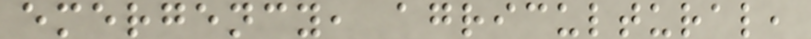emergency, agricultural,
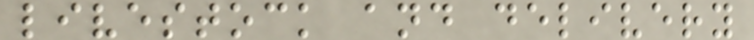livestock and delivery
